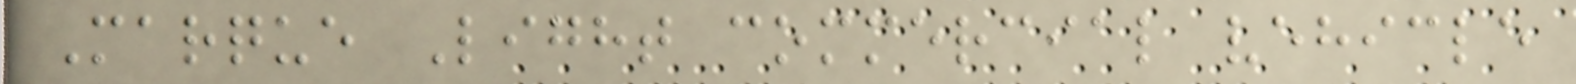Marque Light commercial vehicle
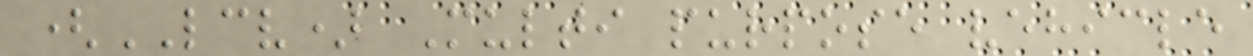(LCV) Multi purpose vehicle
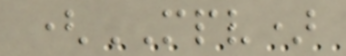(MPV)
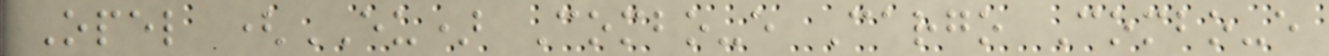Opel (EU) Combo-e Cargo Combo-e
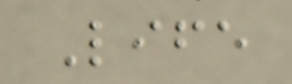Life
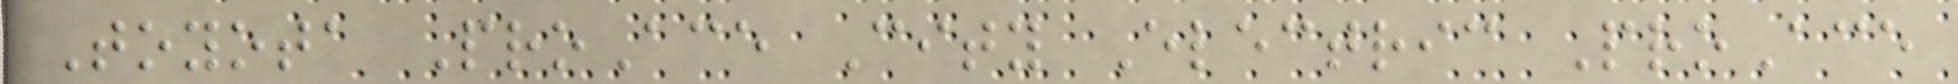Toyota ProAce City Electric ProAce
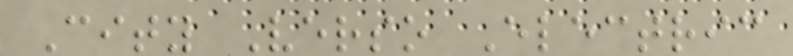City Verso Electric
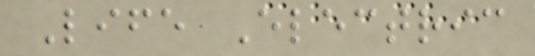Life Electric
